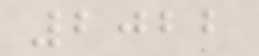2022
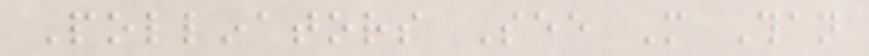Pollinators See More Than
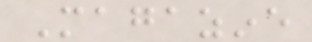Magazine
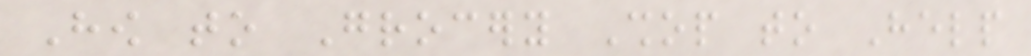How to Grocery Shop to Help
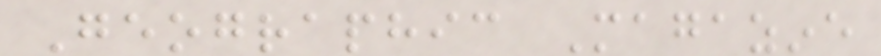Geographic Magazine
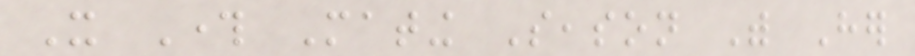It Through Mating Season With Her
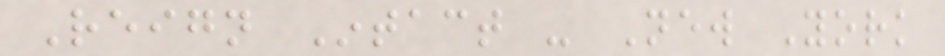Reign Intact - New York
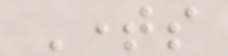Times
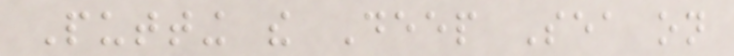Putting the Deep Sea on
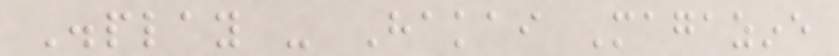Display - Hakai Magazine
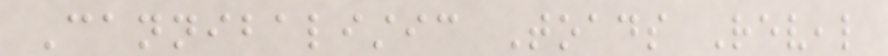Cannibalistic Toads Reveal
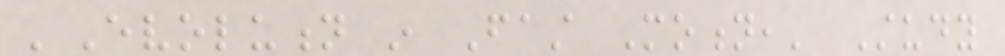'Evolution in Fast Motion,' Study
